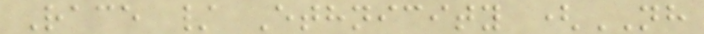Race / Ethnicity (NH
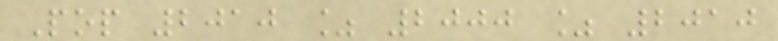Pop 2010 % 2000 % 2010
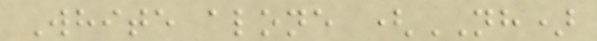White alone (NH)
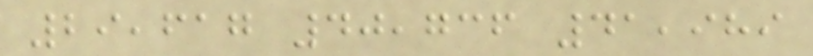29,617 40,736 41,989
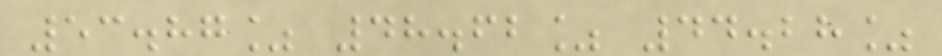53.87% 48.62% 44.28%
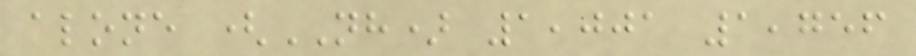alone (NH) 1,001 1,756
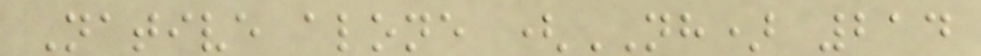Native alone (NH) 214
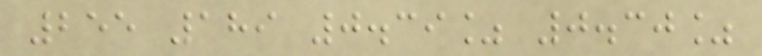255 189 0.39% 0.30%
